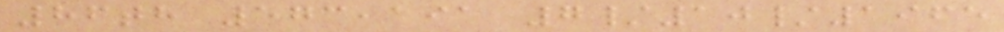86th 573,191 7/10/1965
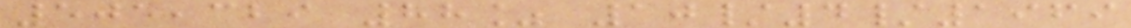505,329 88% 10/4/1969
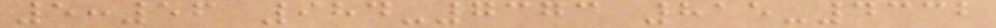5:56 984-7373 815-4332
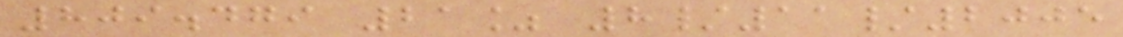809.479 21% 8/11/2005
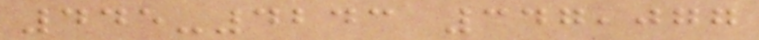445-4243 347,077
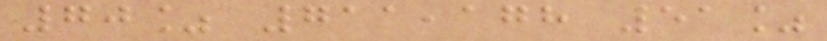70% 711,178 51%
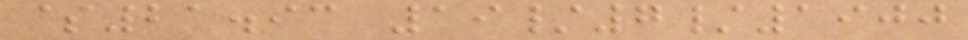$21.93 19/7/1900
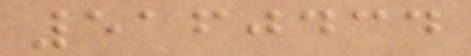5160434
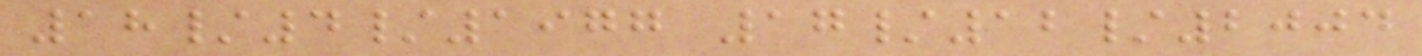18/4/1977 17/12/2004
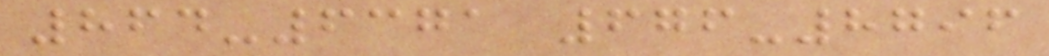864-6371 676-8796
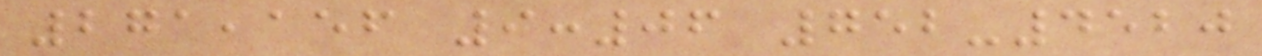271,156 9:06 752-4520
